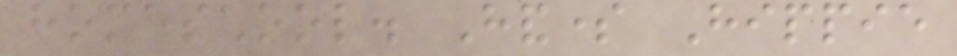homeschool. Handsome Hippie
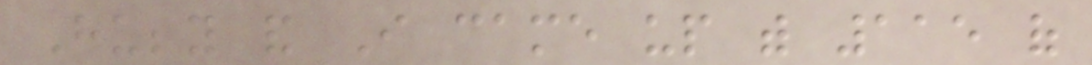Hubby and I came up with 115 of
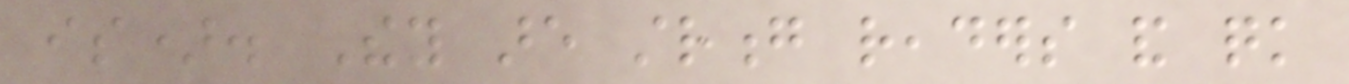is). They are strong readers and quick
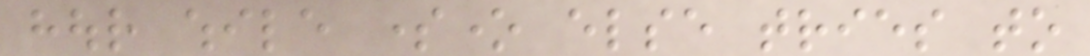hour while someone else tries to
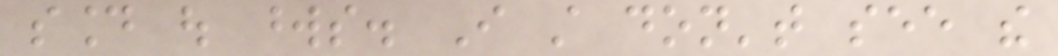sound out words. I still don't see the
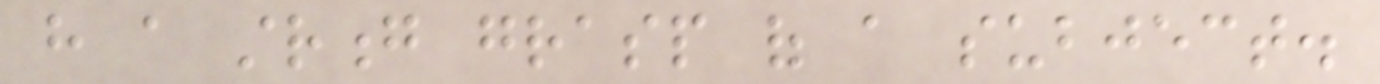have a strong grasp of a subject.
